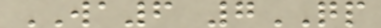WA6 7QP
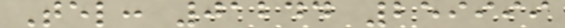Tel: 01244 259999
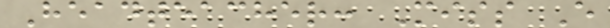Headteacher: Miss E
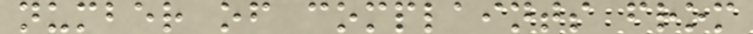number of complaints from
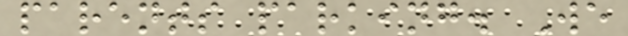parents parking. We
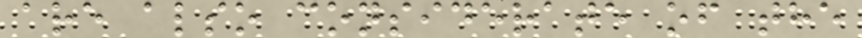are also considerate of the
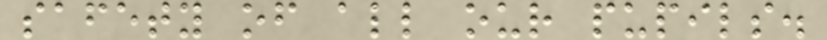safety of all our pupils.
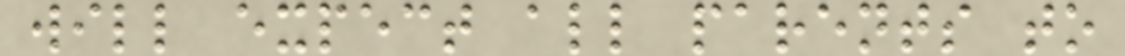will expect all parents to
